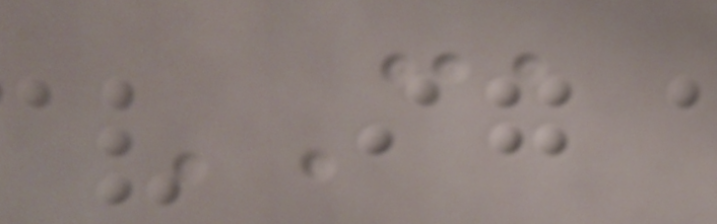CA
